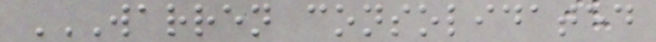WARREN CONSOLIDATED
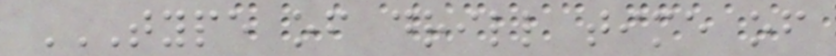TYPE OF DRILL TIME OF
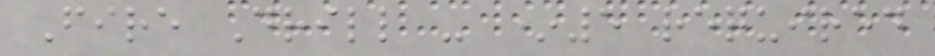Fire Drill - *5 required
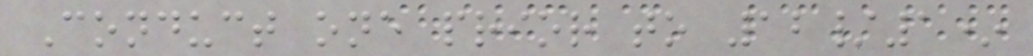Conduct one prior to 12/1*
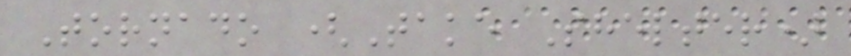Tornado (Take Shelter)
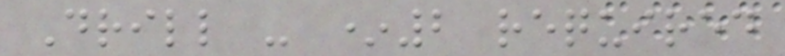Drill - *2 required
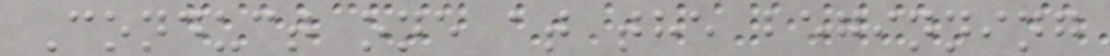Conduct one at the beginning
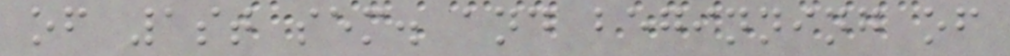of 1st sem. and beginning of
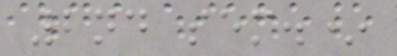2nd sem.*
